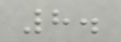8.
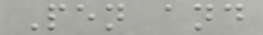Pen and
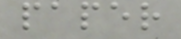paper
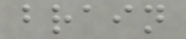brain
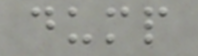dump
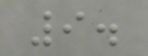9.
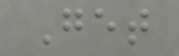Get
